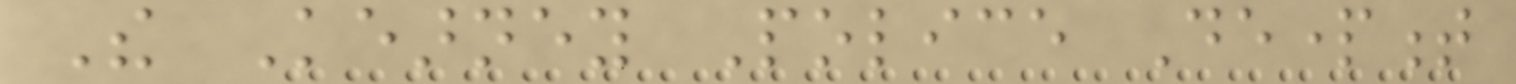The Kearney Police Department
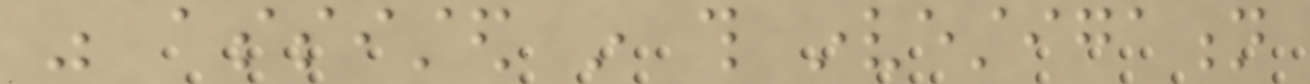was assisted in this investigation
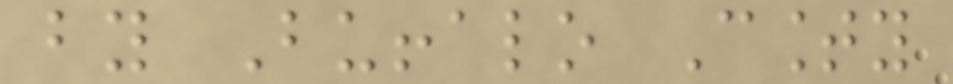by Buffalo County
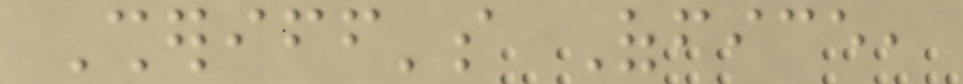Sheriff's Office,
